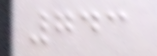743
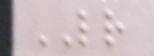LR
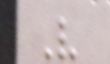V
